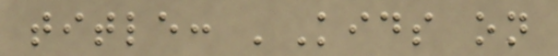title: 'Kids on
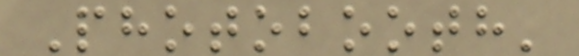Photobooth'
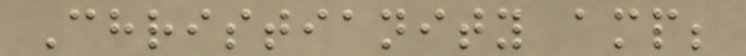Christianity amp;
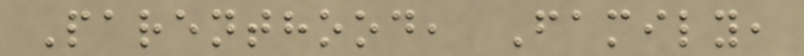Parenthood, Family,
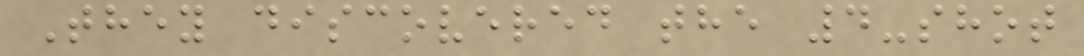They discovered the 4-shot
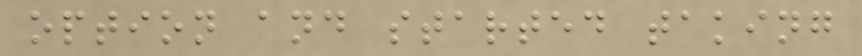option and started taking
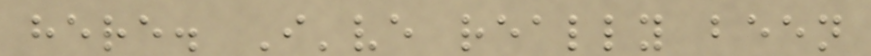here. I've really been
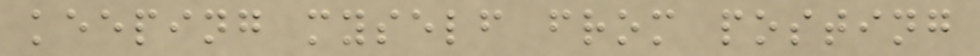keeping myself from posting
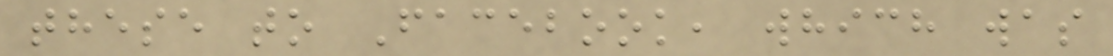these to Facebook, which was
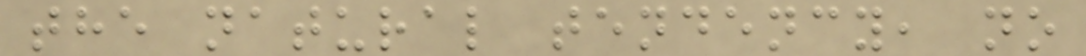the natural tendency, no
